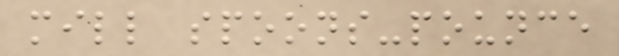mill spoons-pounce
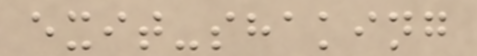exit-shaking
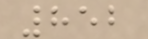852
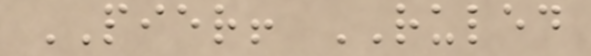PIER! RULED
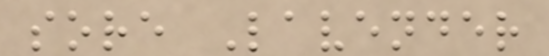sore Lavender
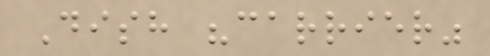Dish "carrier"
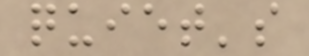quiet's
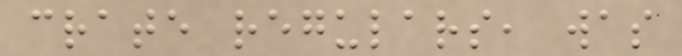crate regulars, was
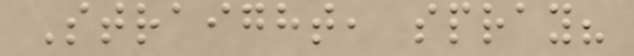Straight, spray?
